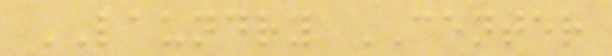LAUNDRY CENTER
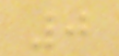0
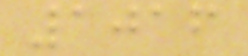1016
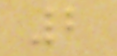2
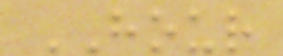HOUR
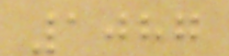1087
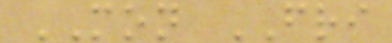MON FRI
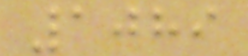1089
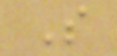S
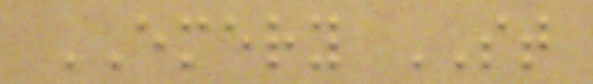EMERY ST
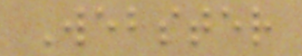Webster
